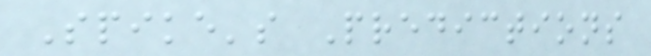Spike's Predictions
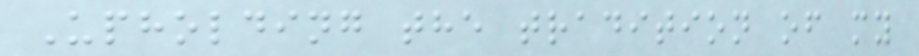Upholding the tradition of my
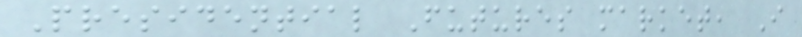Presidential Futures market, I
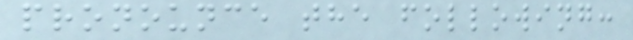pronounce the following:
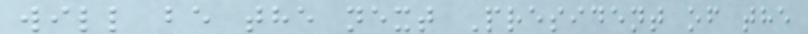will be the next President of the
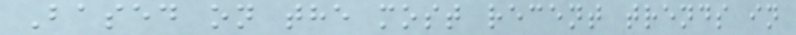Based on the most recent trends in
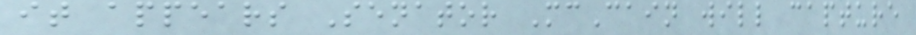it appears Senator McCain will capture
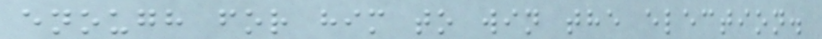enough for him to win the election.
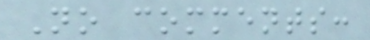No comments:
